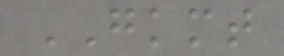GKMT
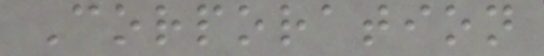Corporation
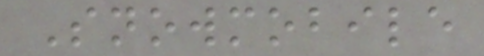Snowmobile
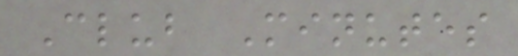Club Minutes
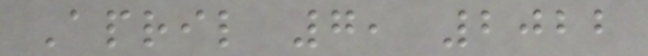April 7, 2022
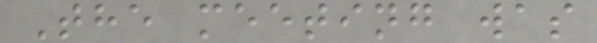The meeting was
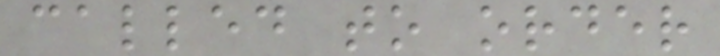called to order
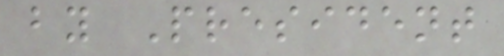by President
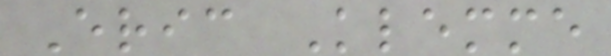Eric Klemme
